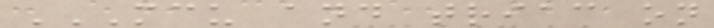MCU AND TRIAC ON
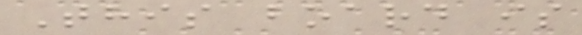This board is
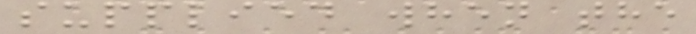supplied when the
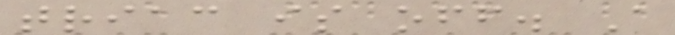triac is off. A
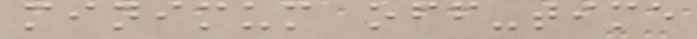minimum off-time
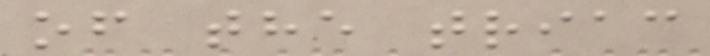of the triac
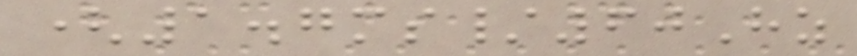(1.7ms/60Hz
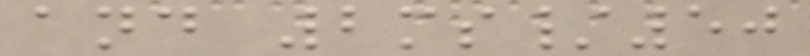and 2ms/50
